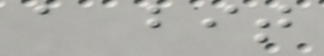a bit
